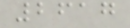2617
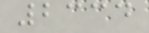2334
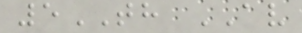5TH AV
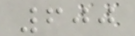600
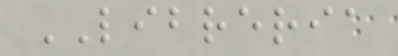LIBRERIA
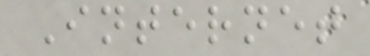Internet
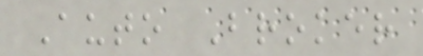Auto Broker
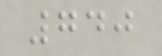740
